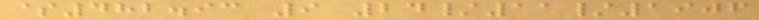$482.93 9 24/11/1906
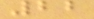22
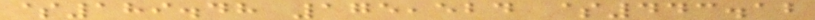$189.48 175,524 $443.12
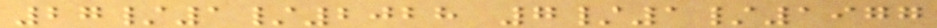27/1/2028 7/1/1977
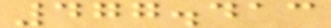477.413
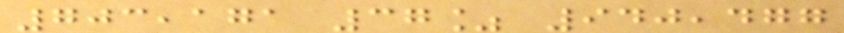703,171 37% 940,477
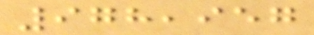978,957
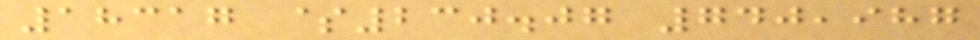18317 $230.07 740,987
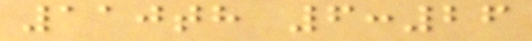110th 6:26
